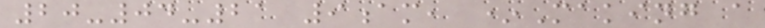20-04-21 9am, *Making a
